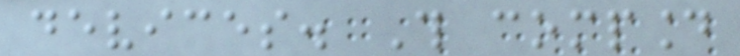devices. This compound
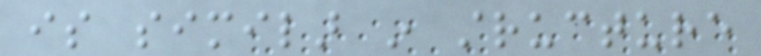is similar in structure
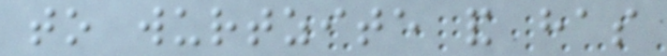to wurtzite and has
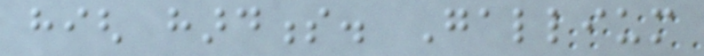high hardness. Gallium
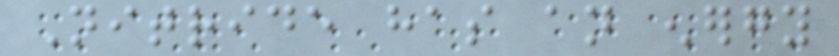Nitride has an energy
